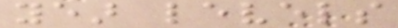year levels
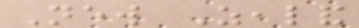New Zealand
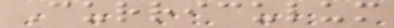Curriculum
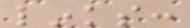links:
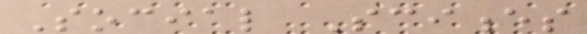Social Sciences
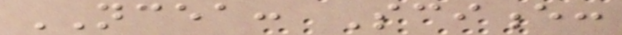NCEA: Science:
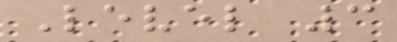Level 3
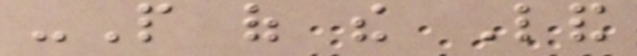-People of the Land
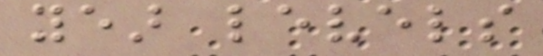year levels
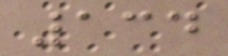134
